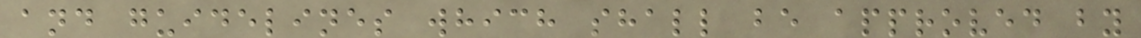and guidelines which shall be approved by
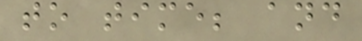to time; and
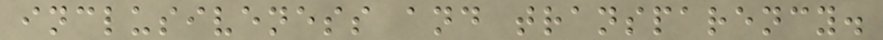inclusiveness and transparency.
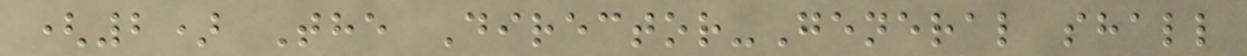(2) The Director-General shall
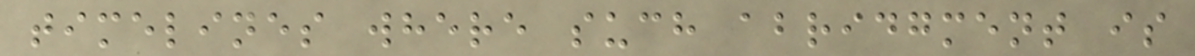timelines where such abridgment is
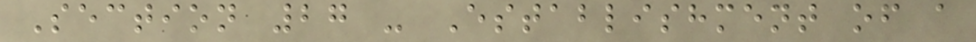Section 27 - Establishment of a
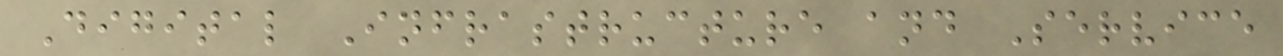Digital Infrastructure and Service
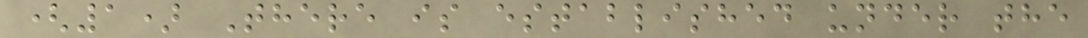(1) There is established under the
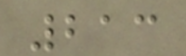213
